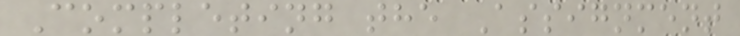Completing the Assignment
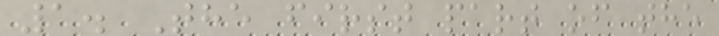1. The first part of the
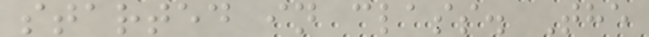started in class. The
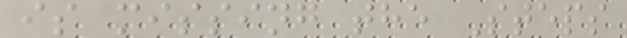is missing the Steps
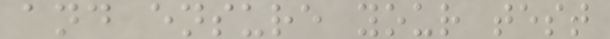and ensure your test
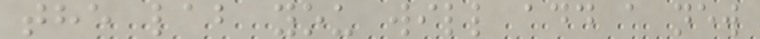the lab you will add a new
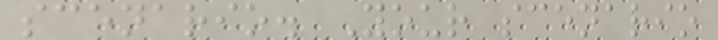scenario. Your scenario
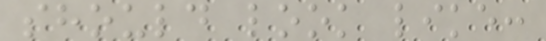should look like:
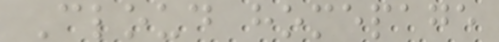Cloud homepage
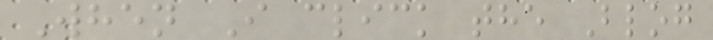When I click the Blog
